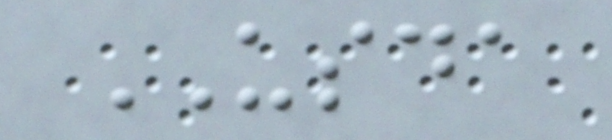USDA
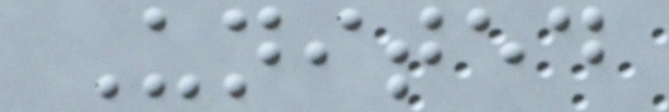United
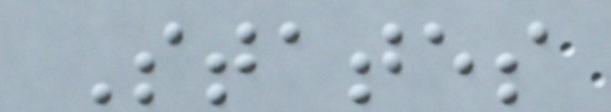States
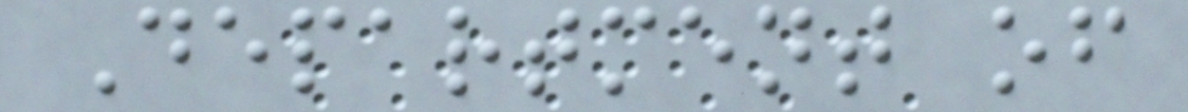Department of
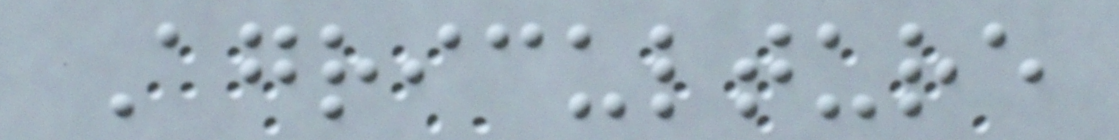Agriculture
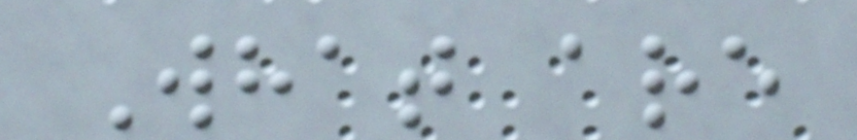What are
